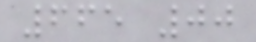665 00
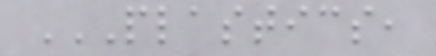PLASTICS,
